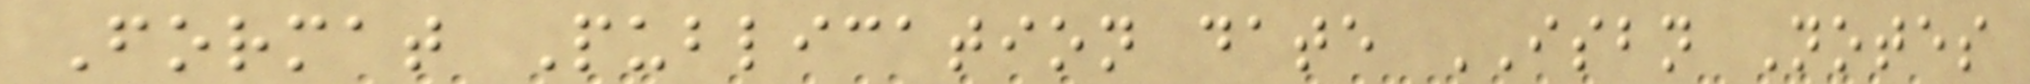Format Publication date ISBN Notes
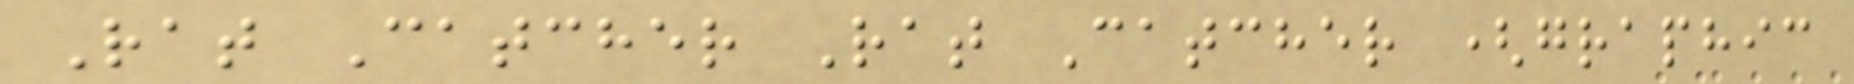Rat Catcher Rat Catcher (graphic
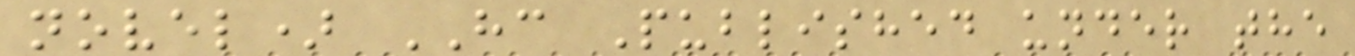novel) HC Published under the
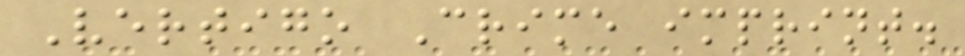Vertigo Crime imprint.
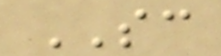SC
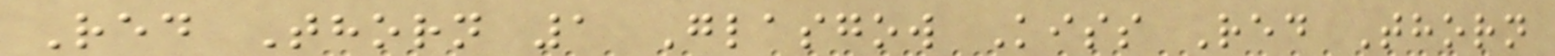Red Thorn 1 Glasgow Kiss Red Thorn
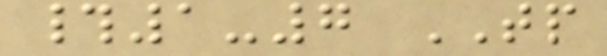#1-7 TP
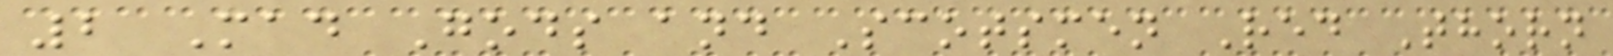2 Mad Gods and Scotsmen Red Thorn
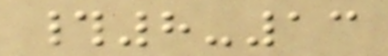#8-13
